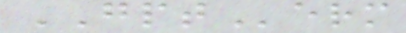GPTerm
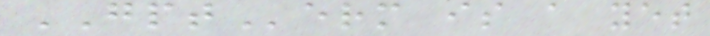GPTerm is a yet
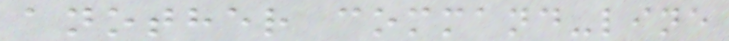another command-line
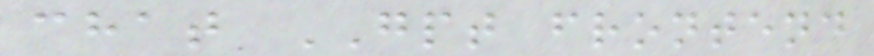chat GPT frontend
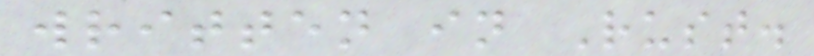written in Rust.
